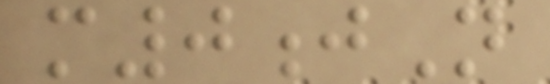m0jN
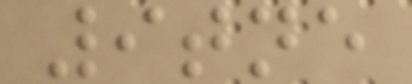9tne
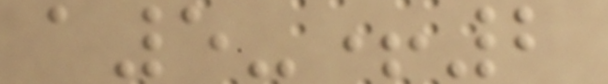a5-+2
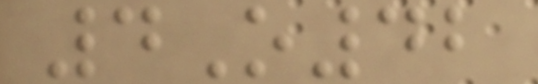4O42
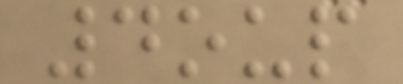4oup
